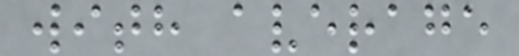with average
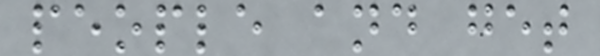people and get
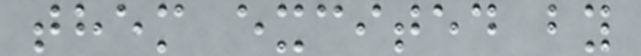them excited by
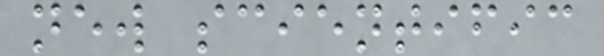new scientific
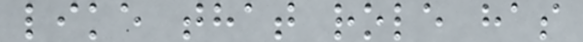like that role has
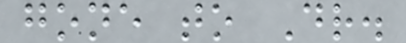gone to Dr.
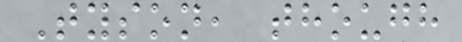Tyson, though
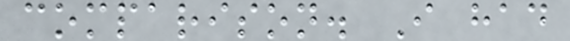comparison. I had
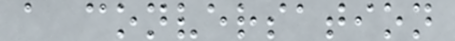a conversation
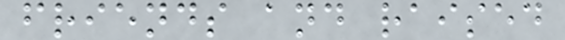friends and raised
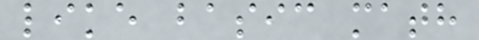like basic math
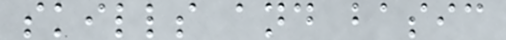skills and basic
